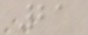21
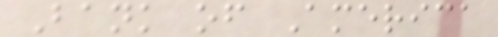Bank of America
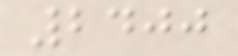2400
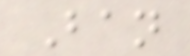Ban
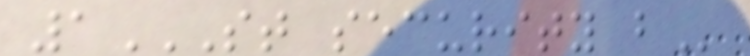1ST SECURITY B
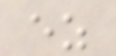ez
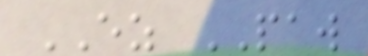EZ PAW
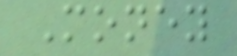Money
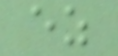ez
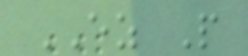EZ P
